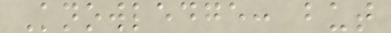Knowledge: but
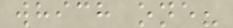which one?
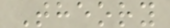Theory
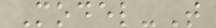Model-T
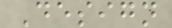Design
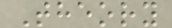Theory
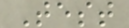Test
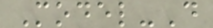Model-D
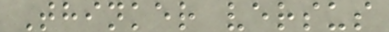Thinker versus
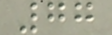77
